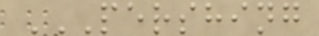PERSHING
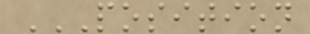POSITION
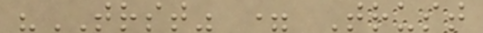"TRST" = Trust
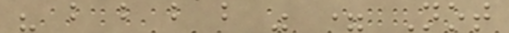" b b b b " = Not
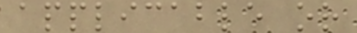applicable or
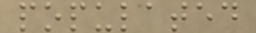populated
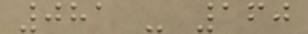081 - 160
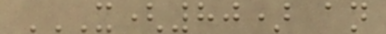X(80) AN
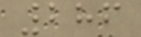286
